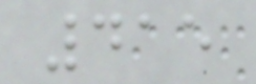415
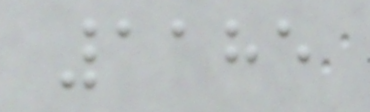1185
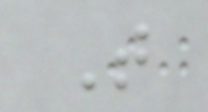T
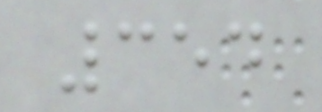354
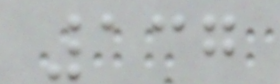137
